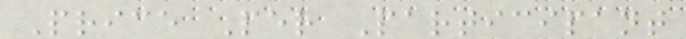Price Per Participant
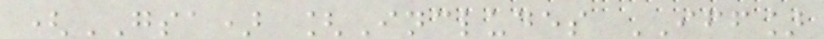(GSA) [Includes IFF]
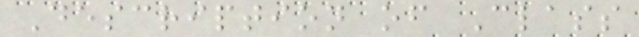Description of Class
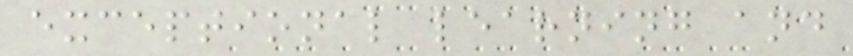exceptional learning and
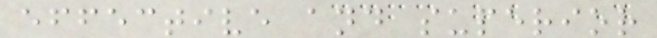effective and superior
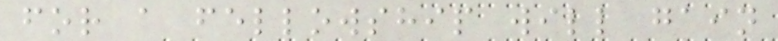for a fellowship will gain
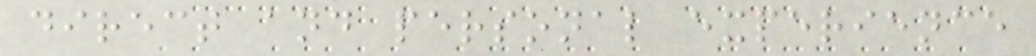direct and personal experience
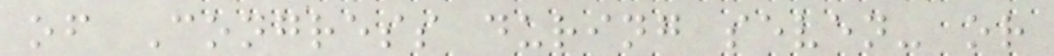of Congress during seven- or
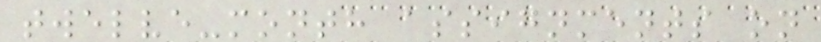twelve-month assignments on
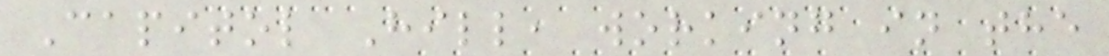Capitol Hill, working in the
